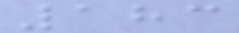183
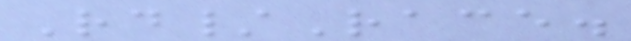Rd/Race.
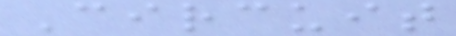Circuit
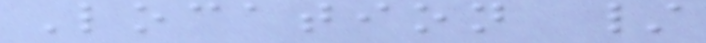Location /
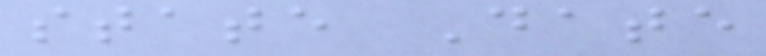state Date
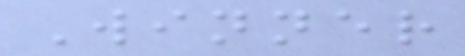Winner
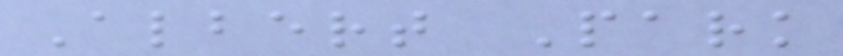Albert Park
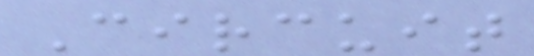Circuit
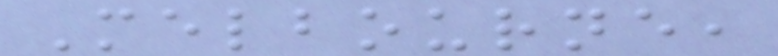Melbourne,
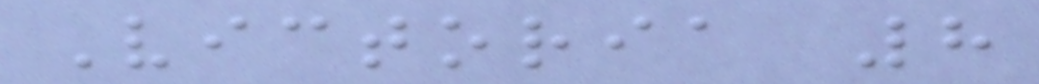Victoria 8
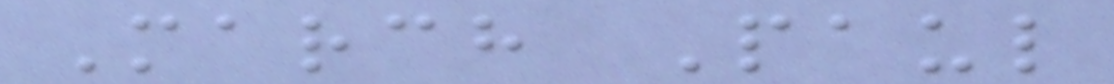March Paul
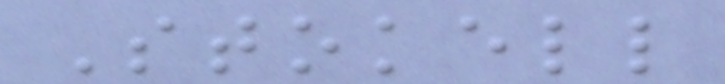Stokell
